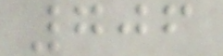706
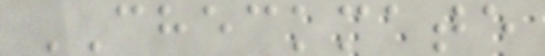CHECKMATE
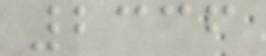2336
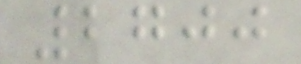2700
